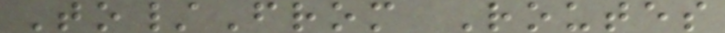To/From Routes
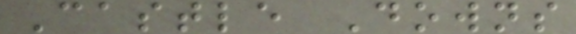Castle Downs
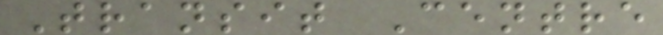Transit Centre
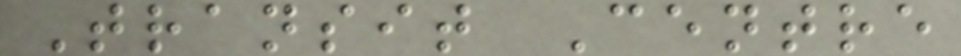Transit Centre
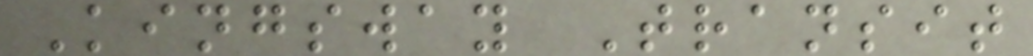Kingsway Transit
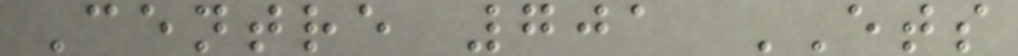Centre 701 ETS
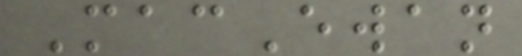MacEwan
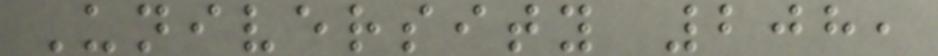University 208,
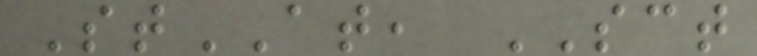StAT, SCT
